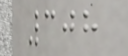308
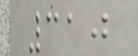310
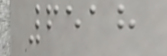6518
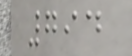794
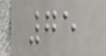75
